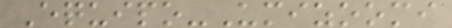Equipo-Umizoomi
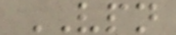VPN
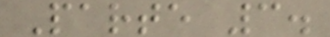Parte 3.
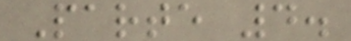Parte 4.
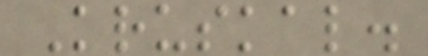Kruskal.
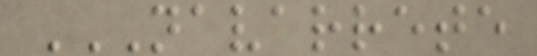NAVARRETE
